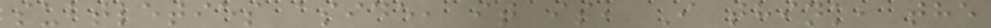subtleties aside, it is, I think, the
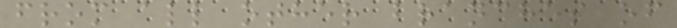from all other branches of
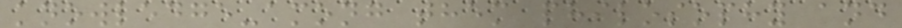knowledge-among them philosophy and
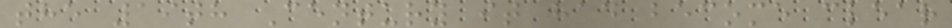the 19th Century it had become clear
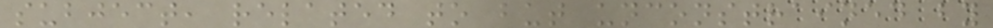subject, related to but unconstrained by
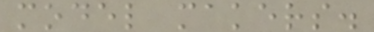model makers.
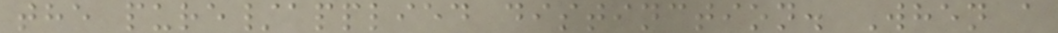the pure/applied distinction. When a
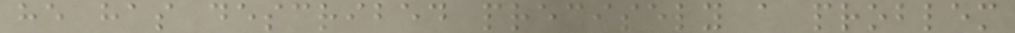he has described precisely a problem
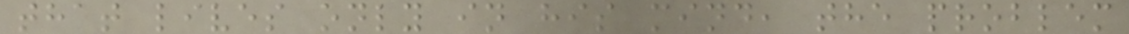that lives only in his mind, the problem
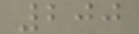200
